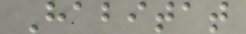Habitat
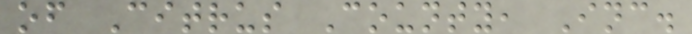of Citrus County, Inc.
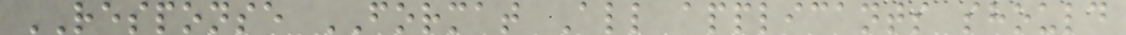RESPONSE FORMAT All applicants should
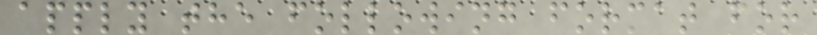apply the following format for
